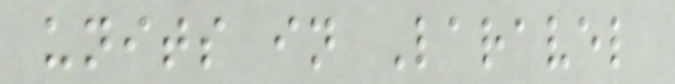units in Laravel
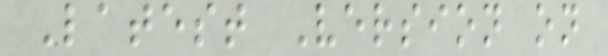Latest Version on
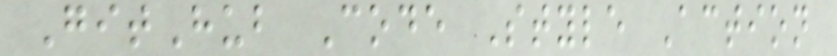GitHub Code Style Action
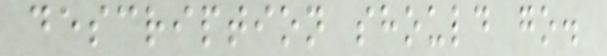description should go.
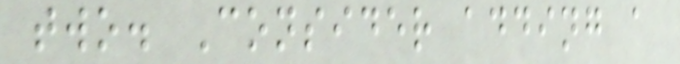two. Consider adding a
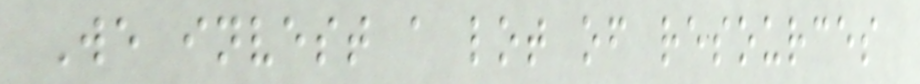We invest a lot of resources
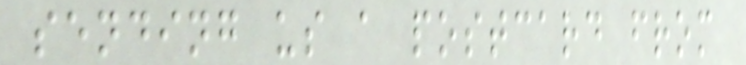sending us a postcard from
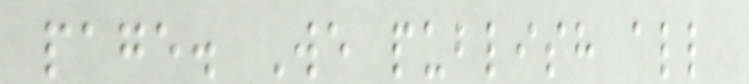page. We publish all
